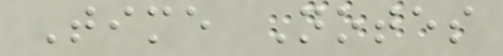Time Notes
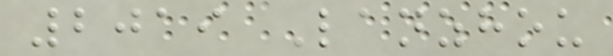2019 Lanzhou
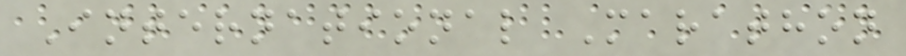International Marathon
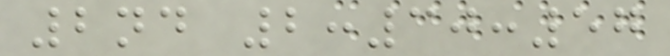2nd 2:30:57
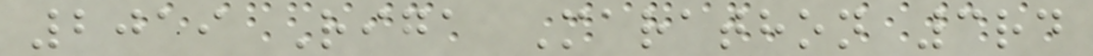2019 Riga Marathon 3rd
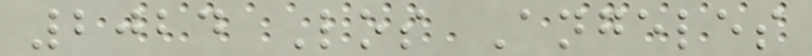2024 Los Angeles
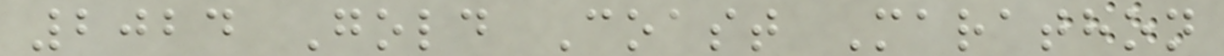2024 Gold Coast Marathon
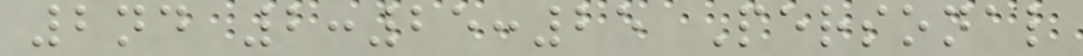2nd 2:25:25 Personal
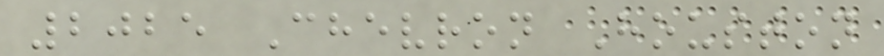2025 Chevron Houston
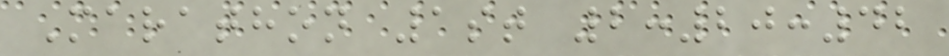Marathon 1st 2:20:42
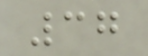37
